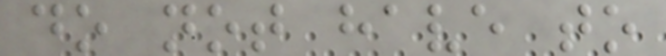do not have to
